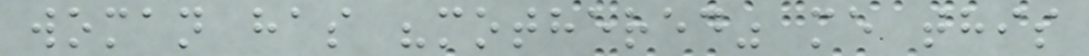woman has "mothered" me this
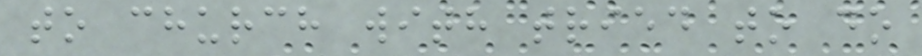to church with tried to do
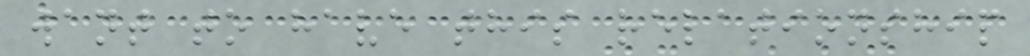want to have this relationship
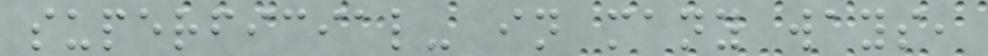superficial- in many ways,
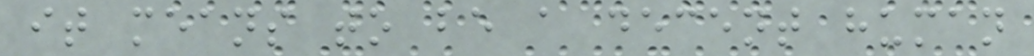it means to be a decent human
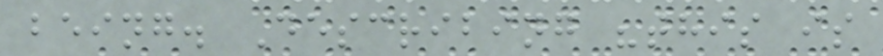being. Describing "this is
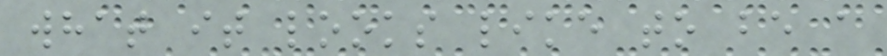what it looks like to be a
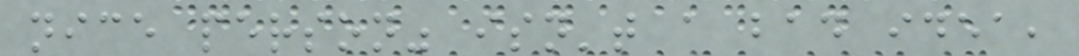nice person" isn't a bad idea,
